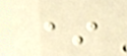*
